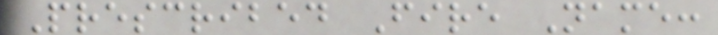Prescribed Fire Name:
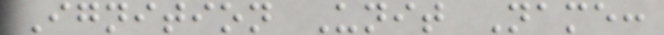Ignition Unit Name:
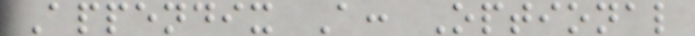Appendix A: Optional
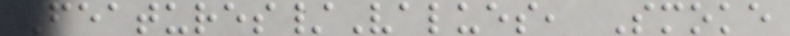Features/Values, Smoke
